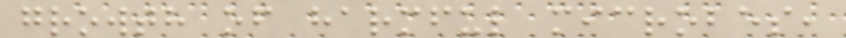growth of harmful microbes,
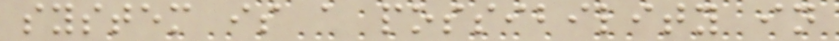system is a possibility in
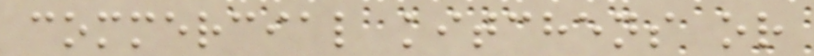commercial kitchens or
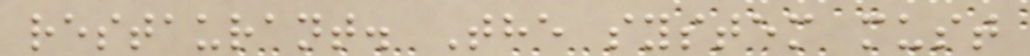restaurant. The system must
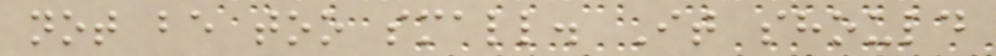not be too small. It should
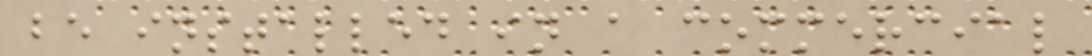be installed in a commercial
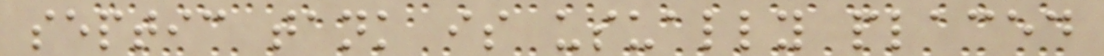septic tank is usually placed
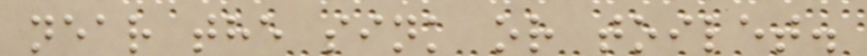near the sink or toilet.
